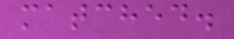matched.
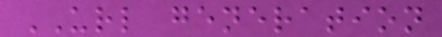URL generation
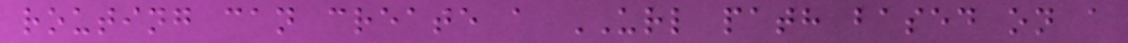routing can create a URL path based on a
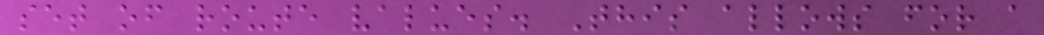set of route values. This allows for a
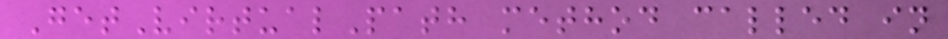GetVirtualPath method called in
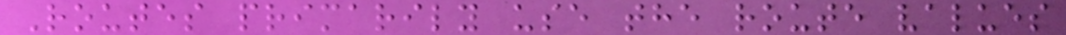Routes primarily use the route values
